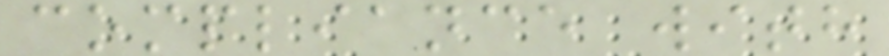compliance with
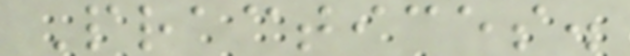Practices.
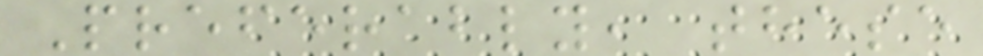Preferably, these
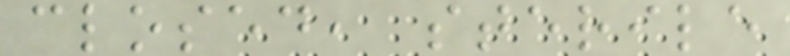closed, sterile
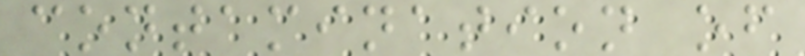contamination of
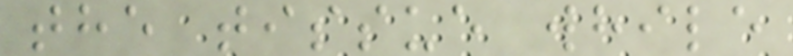the tissue while
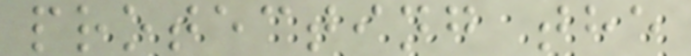protecting the
